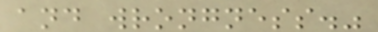and wrongness."
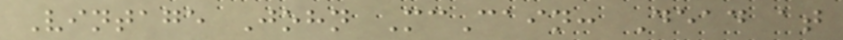Vintage John McCain: Dead at
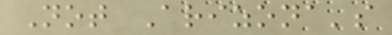Not Arizona's
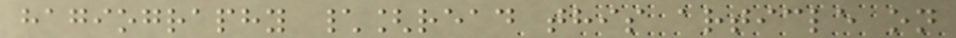hagiography \[read this article on
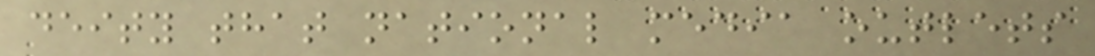deity that national media outlets
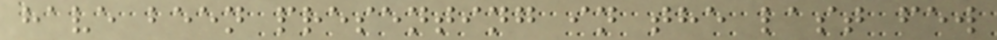have been presenting in the last few
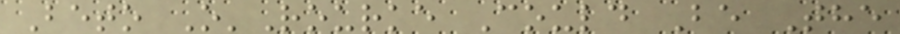Beto O'Rourke Could Be The
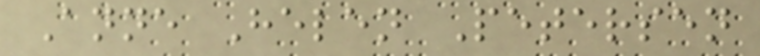Anne Helen Petersen
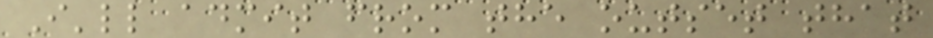I'll admit from the outset that
